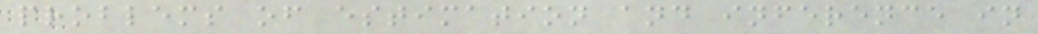problems of estimation and inference in
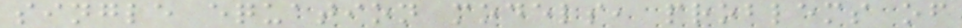single equation models, problems of
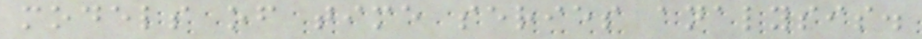models of time series analysis.
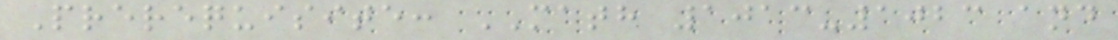Prerequisite: MATH 1013-1023 and
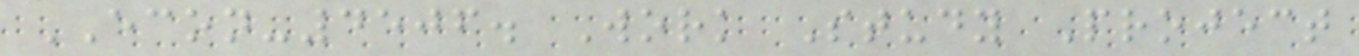ECON-4506. Work Study Project
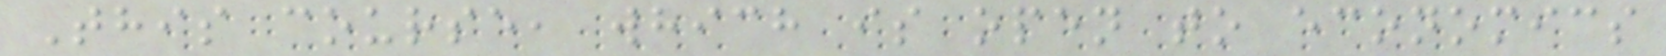This course, which is open to economics
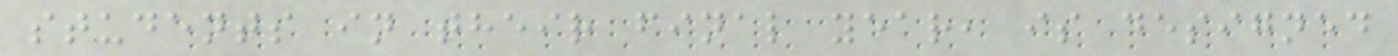students in their final year, is designed
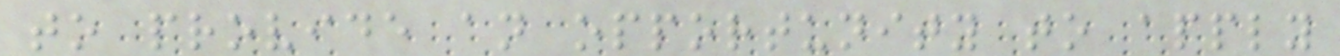to provide an opportunity to apply
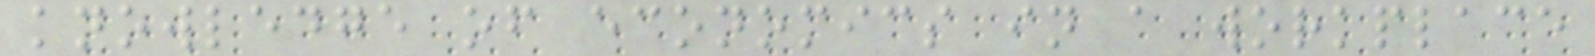knowledge of economics in a workplace
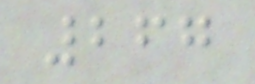267
